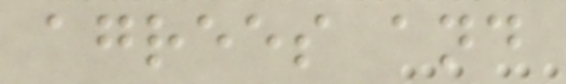agrees and
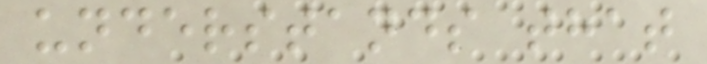understands that
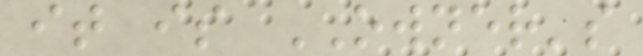it is OWNER's
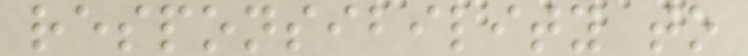responsibility to
